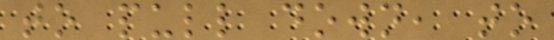to pull down, to
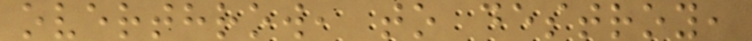overthrow, to destroy,
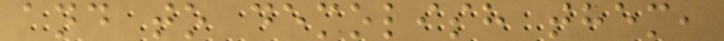and to demolish them,
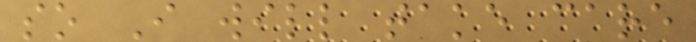so I will take care
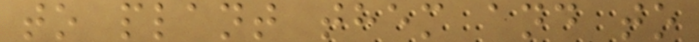to plant them and to
